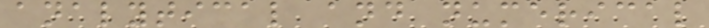analytical and numerical
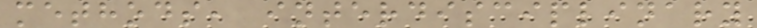methods, interdisciplinary
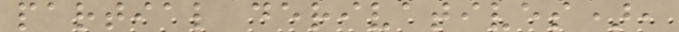partial derivatives),
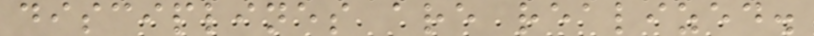disciplines are realized.
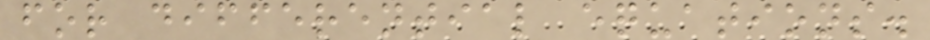for differential equations.
